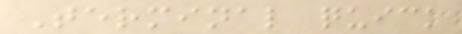Terminal quick
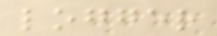logger
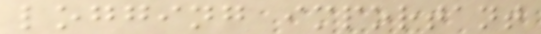logging important
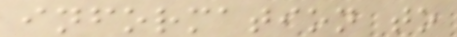information to
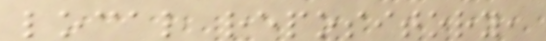local repository,
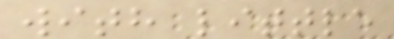with little
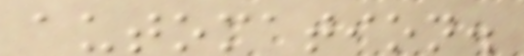automation.
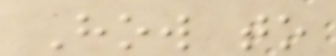How to
